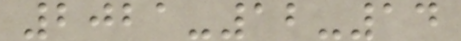2021-12-14
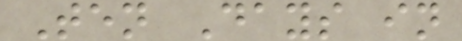Ten Days in
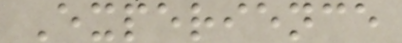Experience
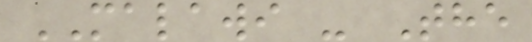MALAWI - The
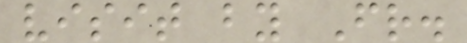visit by Fr.
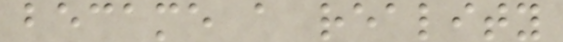became a reality
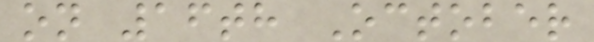on 16th October
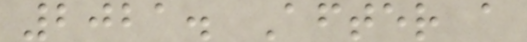2021. After a
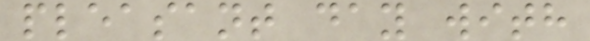pleasant day with
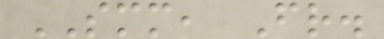SMM, Fr.
